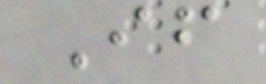If
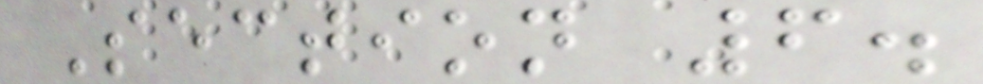Section 6.
